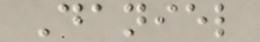Daniel
